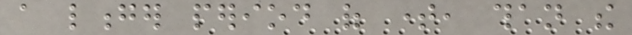a longer period of time, than the
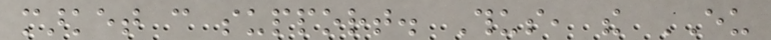market can support. Thus, the EU
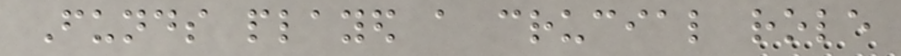Funds played a crucial role
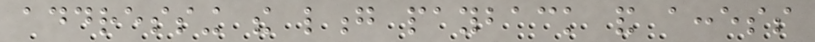addressing the long payback and access
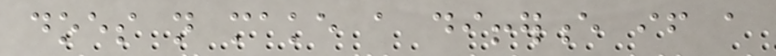does not make a difference if a
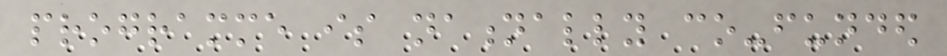programme is nationally co-funded
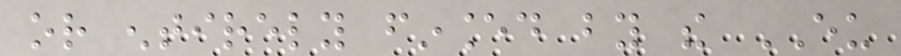or entirely financed by the EU
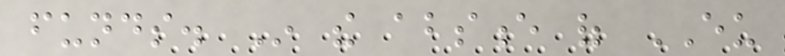funds. In the absence of EU
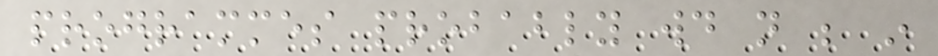programmes probably would not be in
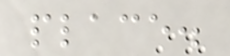place.
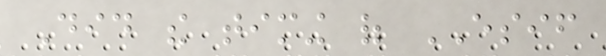Did the timing of ESIF
